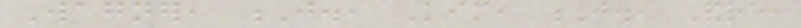Wagner, J., Kim, J., Andre,
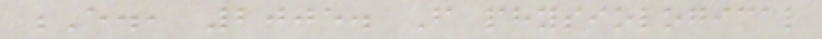E., 2005. From physiological
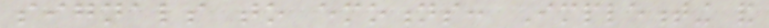signals to emotions: Implementing and
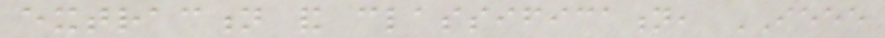extraction and classification, IEEE
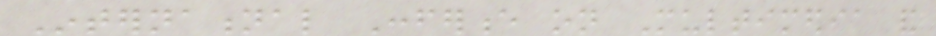International Conference on Multimedia and
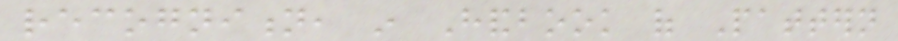recognition, in Handbook of Pattern
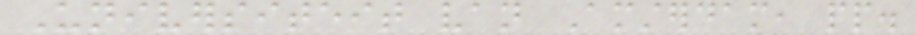Universiteit van Amsterdam, pp.
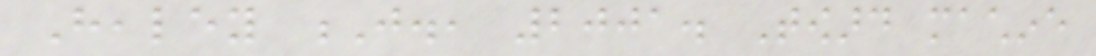Healey J., 2001. Toward machine
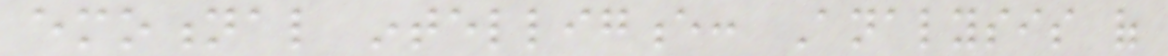emotional intelligence: Analysis of
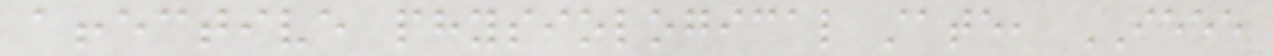affective physiological state, IEEE
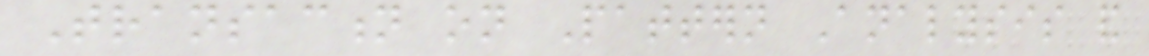Transaction on Pattern Analysis and
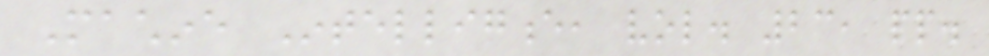Machine Intelligence, vol. 23, pp.
